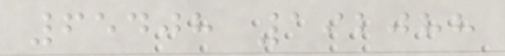65408 192088
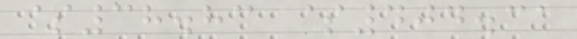$38.83 $404.31
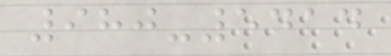980-5414
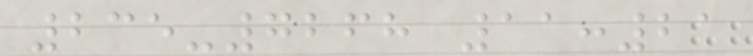235-7268 11:21
